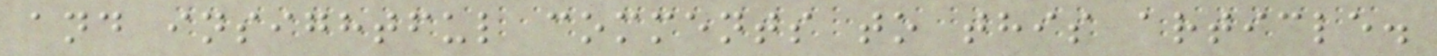and insightful comments to this article.
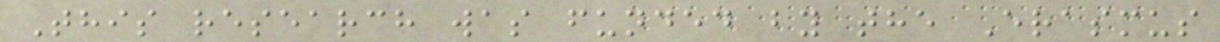This research was funded by the Erasmus
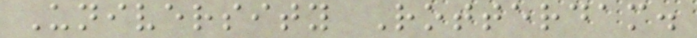University Rotterdam.
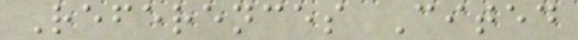References Cited
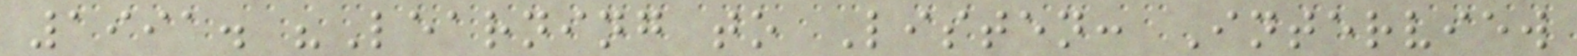1991. "Learning to Listen: Interview
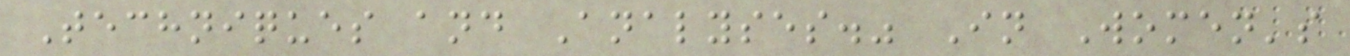Techniques and Analyses." In Women's
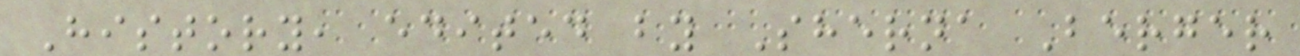History, edited by Sherna Berger
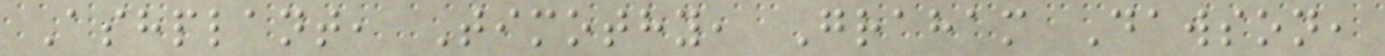Ashplant, Timothy, Graham Dawson,
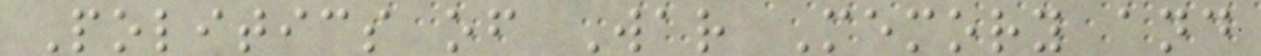Politics of War Memory and
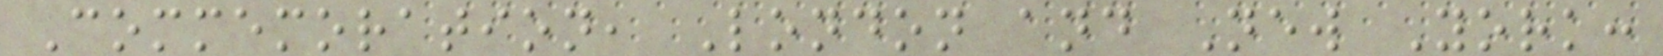Commemoration, London and New York:
